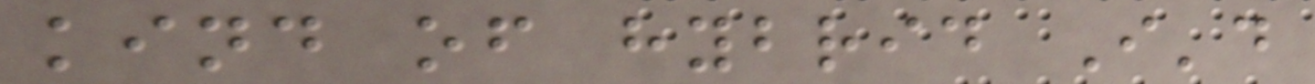kind of hybrid I'd
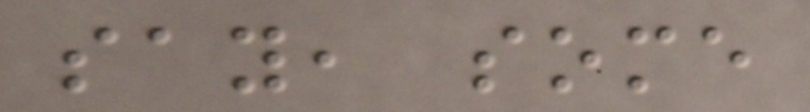say, some
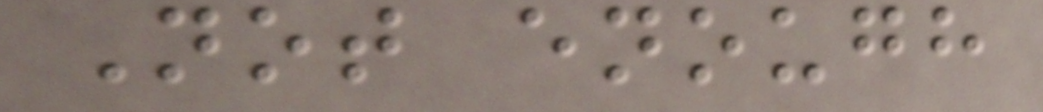Not enough
